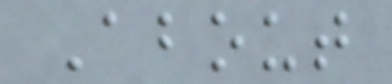About
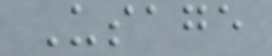Usage
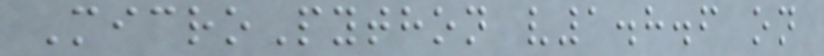MicroPython v1.8.6 on
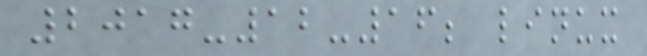2017-12-16; linux
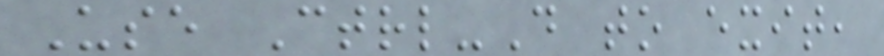Use Ctrl-D to exit,
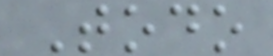Todo
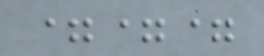===
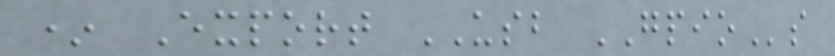* Export USB GPIOs
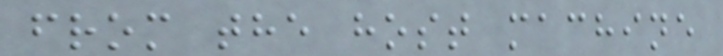from the host machine
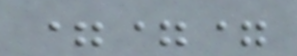===
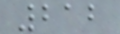212
